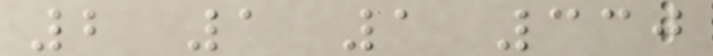2 1 1 330
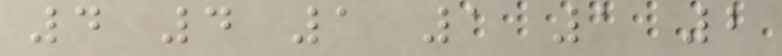4 4 1 1 1 2
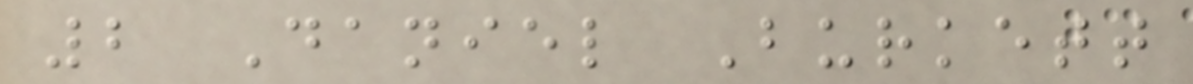2 Daniel Burkett
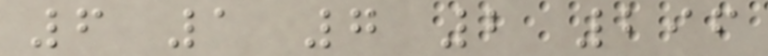6 1 7 2 296
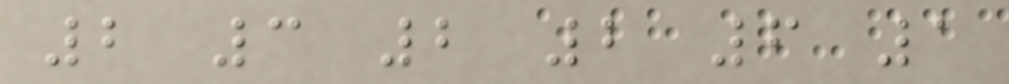2 3 2 2 6 1
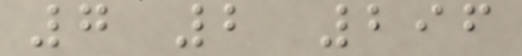7 2 296
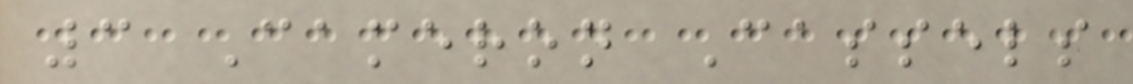3 Cameron Cassels
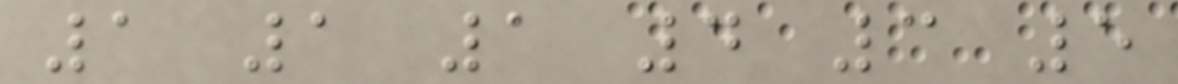1 1 1 4 3 5
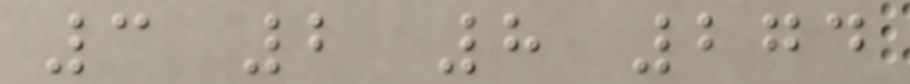3 2 8 274
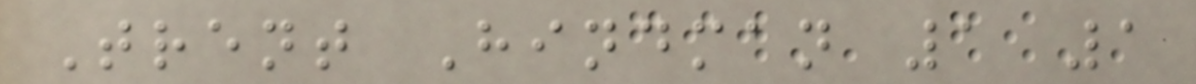Trent Hindman 1 1
